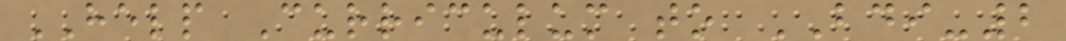HELP Curriculum to BDI-2
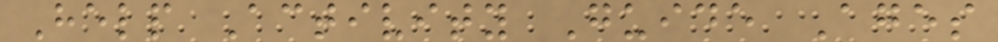Help Activity Guide Ages
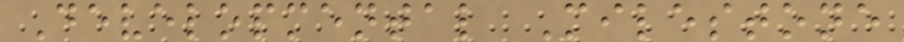Developmental Milestone
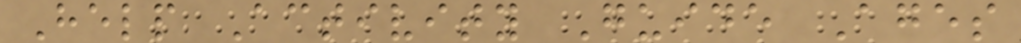Help Activity Guide Ages
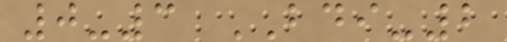0-3 BDI-2
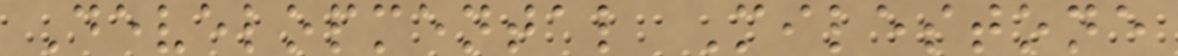Developmental Milestone
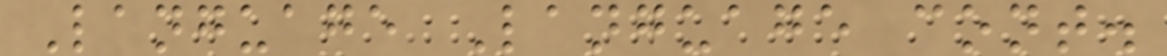Language Language cont.
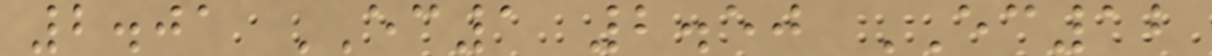2.01 EC1 2.50 EC12
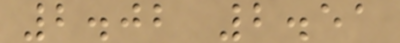2.02 2.51
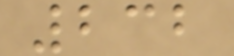232
